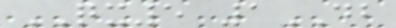QX5 1DB
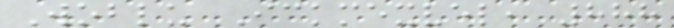Woblu Ickmexvel, 888
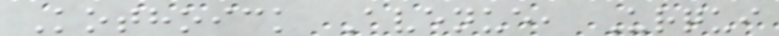Kothoick Avenue, Urqui
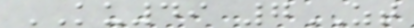KU49 7ZT
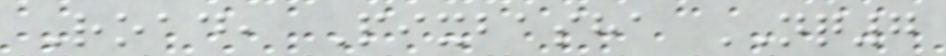Road, Pixbasha NQ7
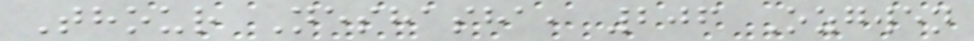Thour Neshasha, 206 Ozgwen
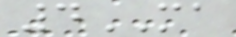4MA
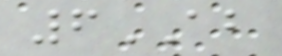6AB
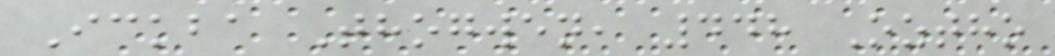Ickba Thogwen, 448 Oztho
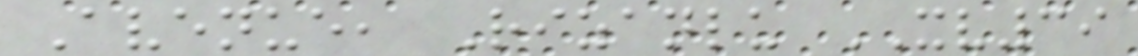Avenue, Rizanlu XV39
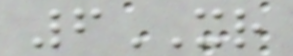6XR
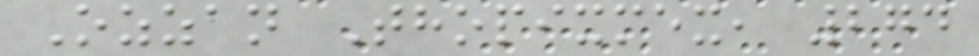Ozzan Thopixmex, 274
